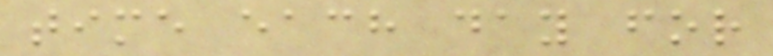time each day for
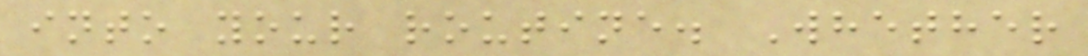into your routine. Whether
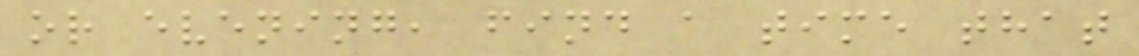or evening, find a time that
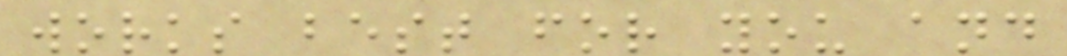works best for you and
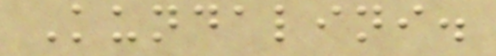Kundalini.
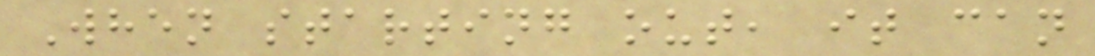When starting out, it can
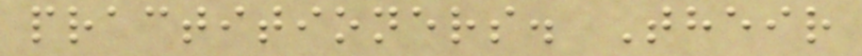practitioners. Their
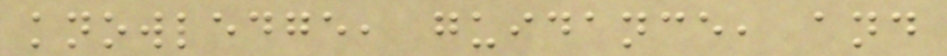knowledge, guidance, and
